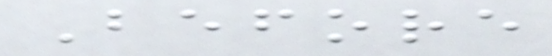Before
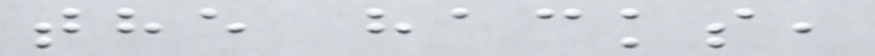the hacks,
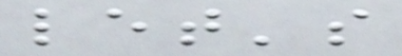let's
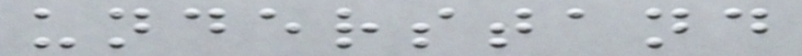understand
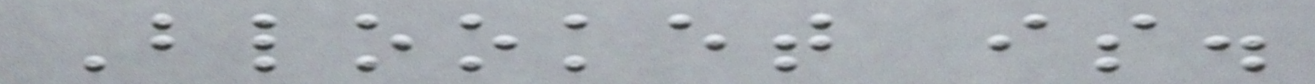Blooket is.
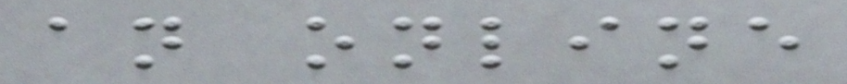an online
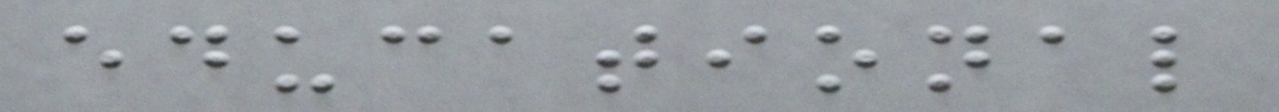educational
